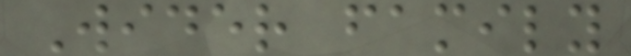Wider family
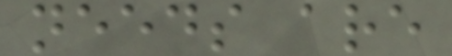needs are
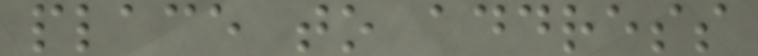place to address
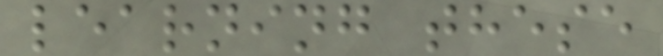learning these
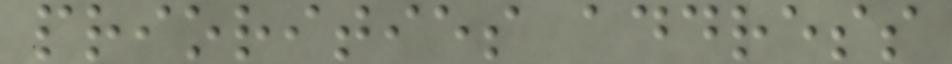priorities address
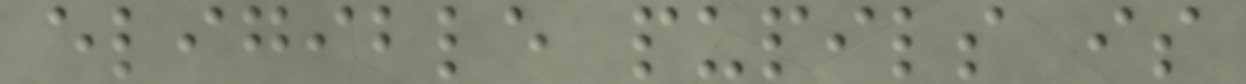eligible pupils is
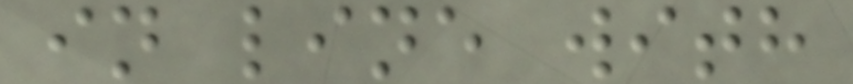in line with
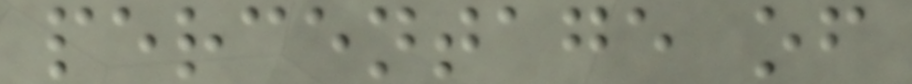percentage of
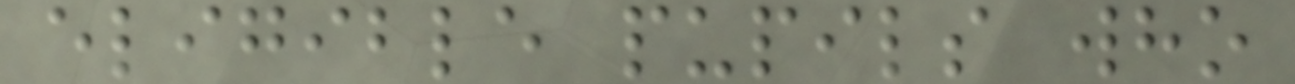eligible pupils who
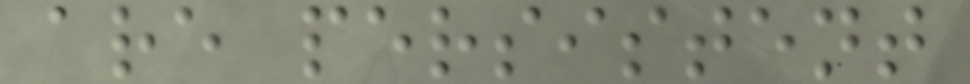are persistent
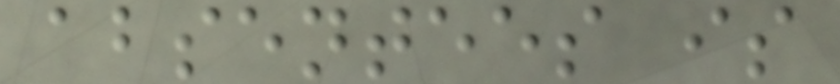absentees is
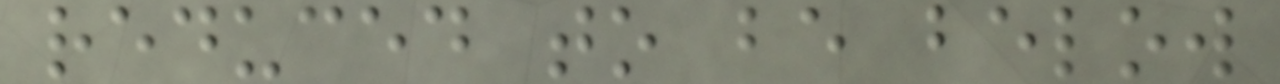reduced to be below
